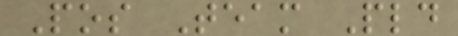Pos Team Pld
